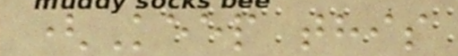(Keep this
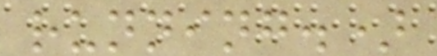running.)
